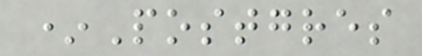*Postgres
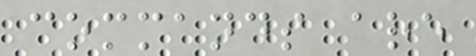commands are
